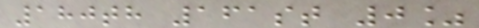180th 161st 0%
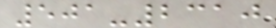501-2310
